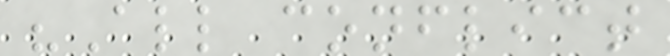"All conflict
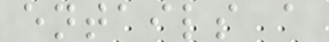entails a
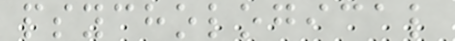psychological
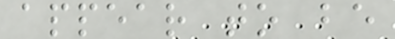appear to be
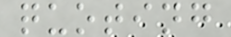quoting
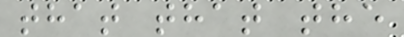that that the
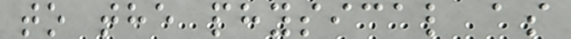to the physical as
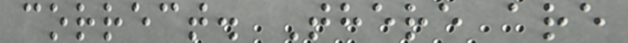correct. There are
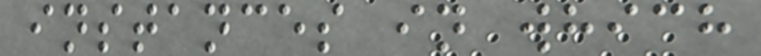instances in which
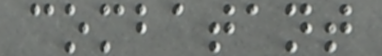combatant
